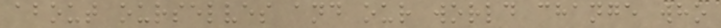about ourselves and our world change who
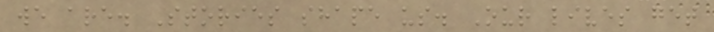we are. Stories shape us. Our lives get
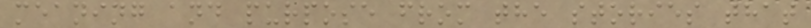meaning and purpose from the stories that
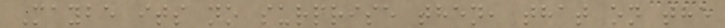Maybe its no surprise then, that on the
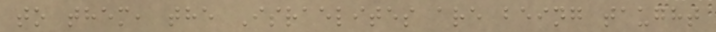to them, the Israelites are being taught
